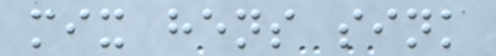mix hens sink
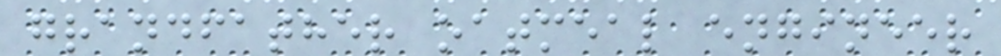grandfather oatmeal engineer
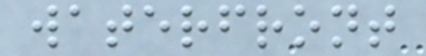waterfront
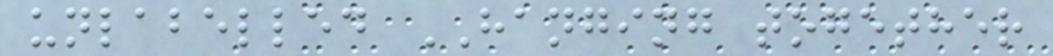unlabelled HANGING together
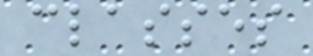classes
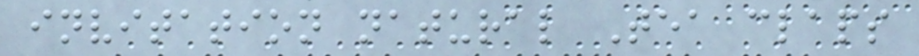invitation natural Tea claps
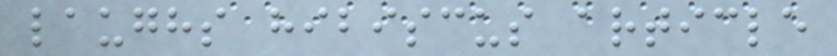laughs hibiscus article
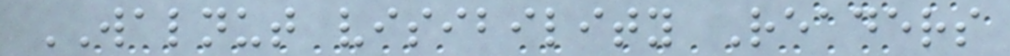WALNUT visibility Readers
